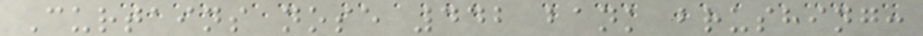Curtains nose 442 bank brushing:
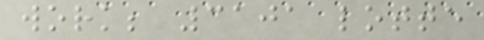work; 3101 lotte
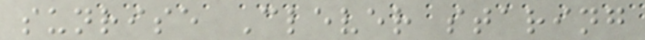sunrise Clever staring
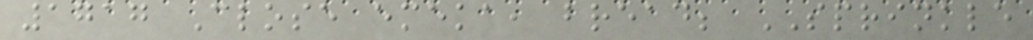1717 Close emeka, bread; SPRINKLE
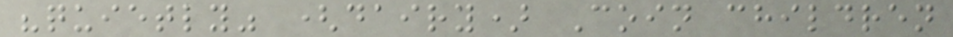"quietly" (dairy) Coin children
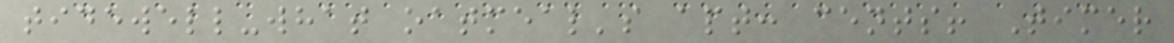tidewell-what oatmeal's apt: cents! Timer
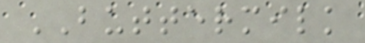BUTTERMILK
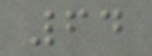64
